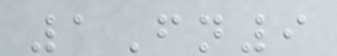1Fn9
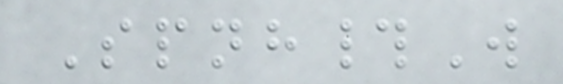Spnh#W
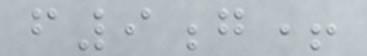f9g+
